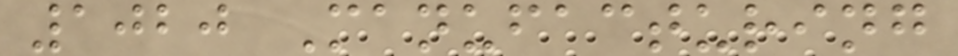1020 Manufacturing
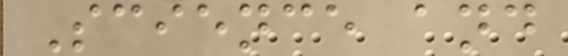Science and
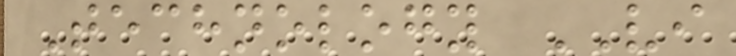Technology VI
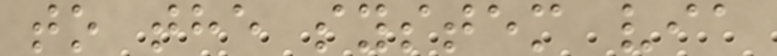to the system via
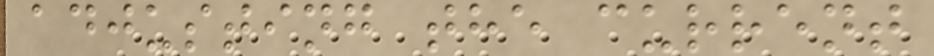adjusting the current
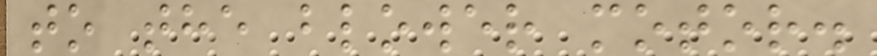to the blower motor.
